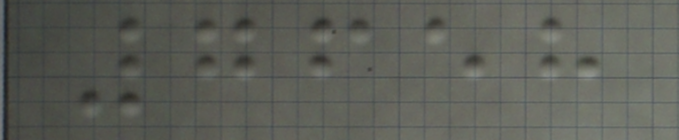7658
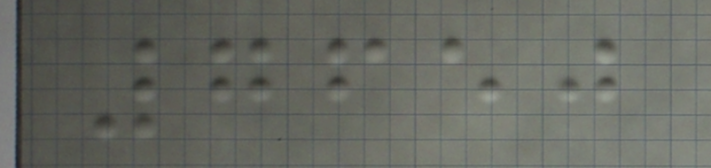7650
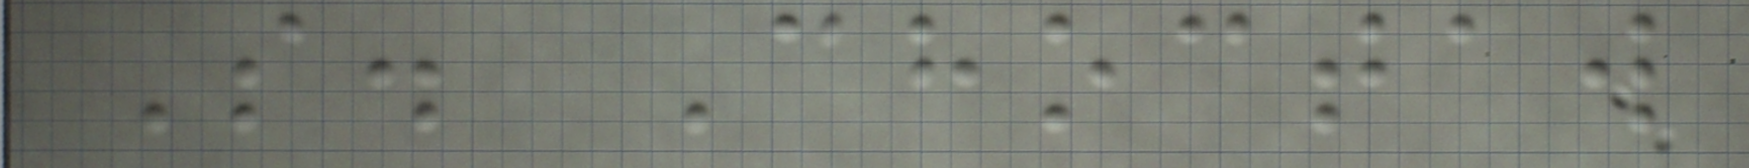S. Choctaw
